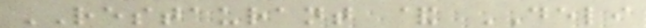RESTAURANT & DELI
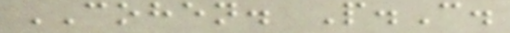COHEN. P.C.
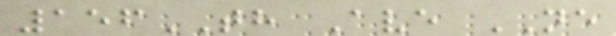156TH Ave NE
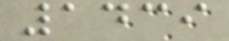1439
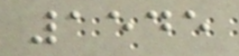1545
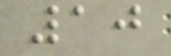10
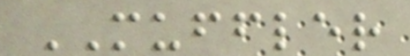MUFFLER
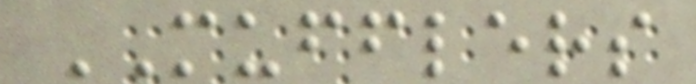MUFFLERS
